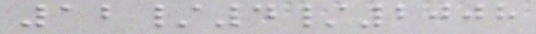12/4/2008
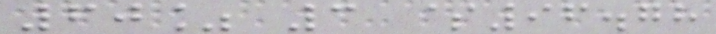60% 3 $96.78
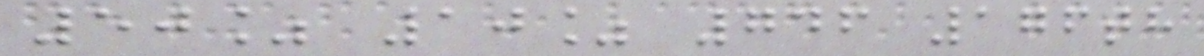50% 10% 746 176th
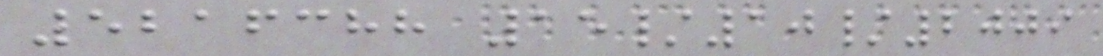5216388 15/10/2009
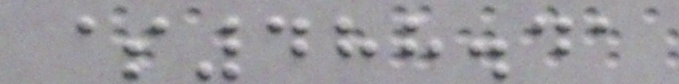$488.41
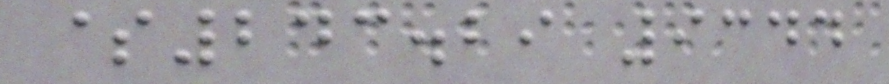$243.29 9344
